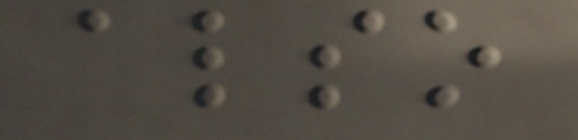also
